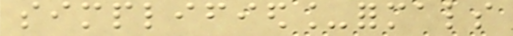simplified_formals
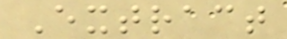Extract
